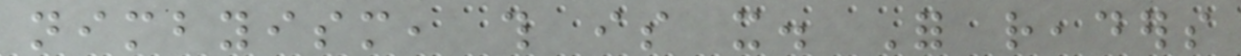nimbyism, this is it. For readers
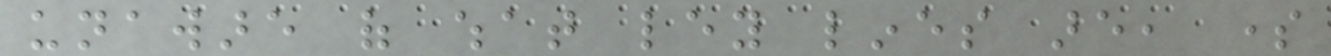unaware of what ley lines are, some
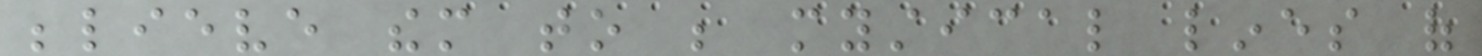believe them to be mystical lines of
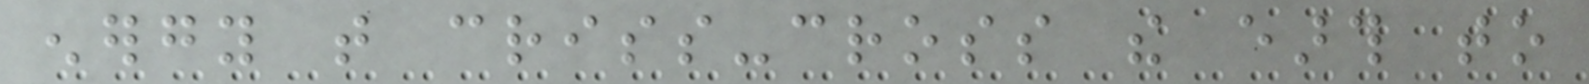energy that criss-cross the earth to
